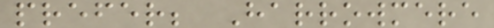prefer; Harrowmere
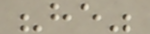"he"
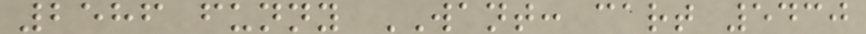2586 funny WANT: cart 5430
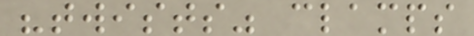"twists" clamps
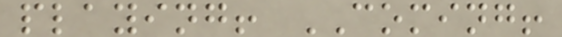playing! COMING!
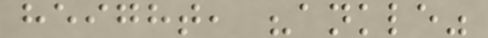height, "ankle"
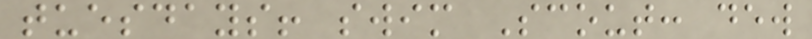tuesdays! swim Scout: dew
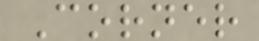Corner
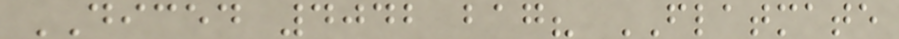DICED 4042 bag? FLATMATE
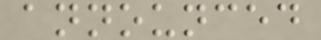announced
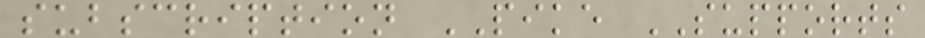subscription PIKE SUPPORTS
